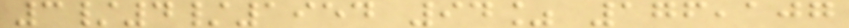3/4/1954 94% 176,107
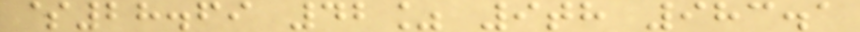$28.69 42% 9th 983.1
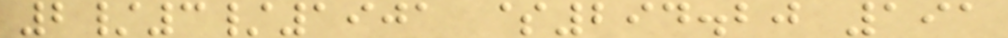2/3/1901 $294.20 191
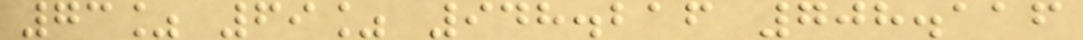73% 69% 948.216 708.116
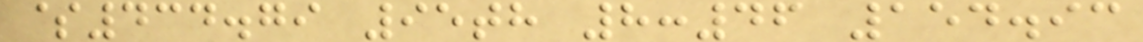$434.79 95th 8:46 154.93
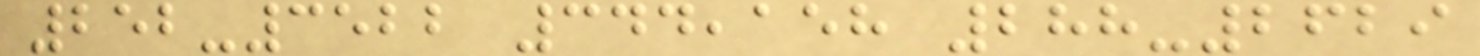252-3522 344,158 288-2629
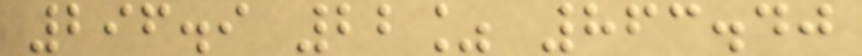296.9 22% 863.40
